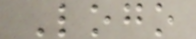Logo
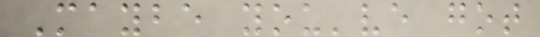Maybe you've got
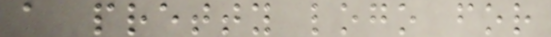a pretty logo for
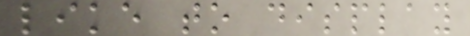like to display
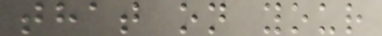that on your
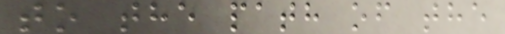to the path of the
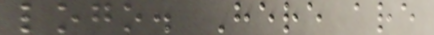logo. Here are
